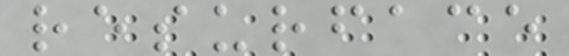resurface
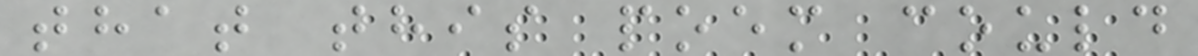that this poem could
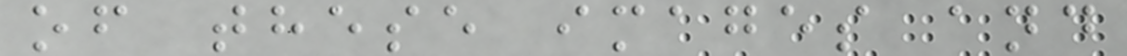of these images and
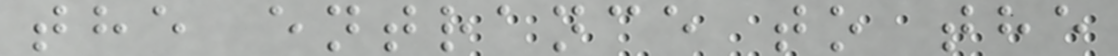the entrance to the
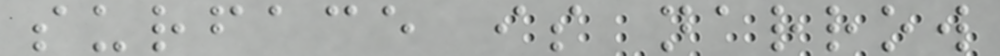surface is narrow
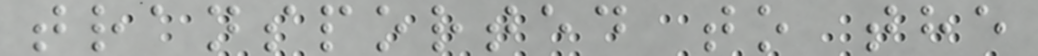transported to the
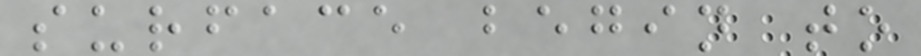surface begin to
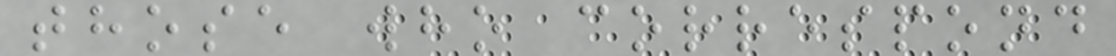those who correspond
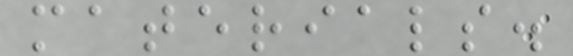materials.
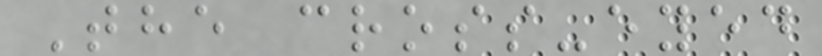The cross-eyed
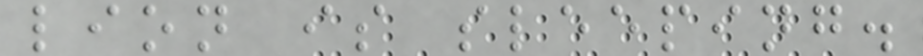lion is sleeping.
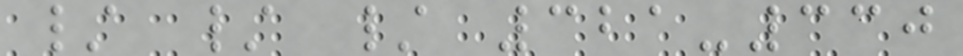/ / / 321-330
